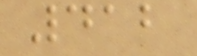412
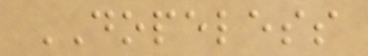DOPELESS
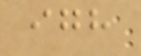igh
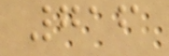716
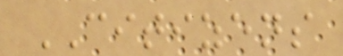CITIZENS
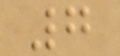7
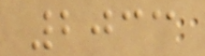2033
